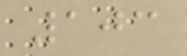103
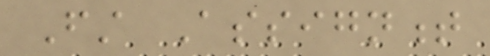First Assignment
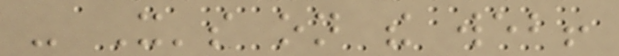- It's on the web!
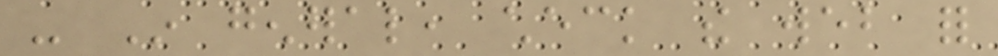- In general, check the web for
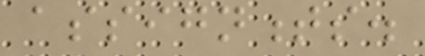assignments.
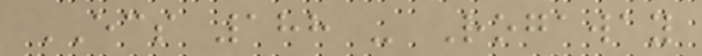ECS 188 - Rogaway
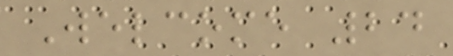Welcome 24
